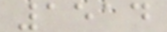1514
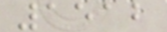1512
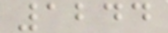1244
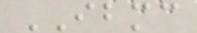IBMC
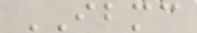IBMC
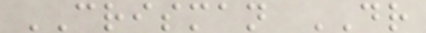CRISMAN DR
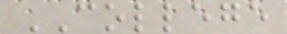COLLEGE
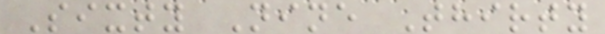Sixty Nine Thirty
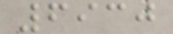6930
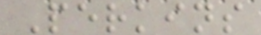Perkins
